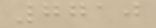7710
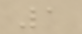1
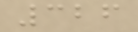326
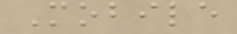Mobile
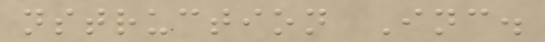nstruction Inc.
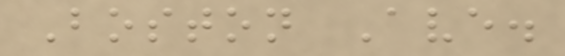Boston Ave.
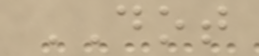DOT
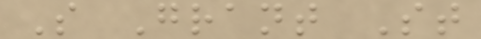S Grant St
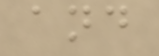and
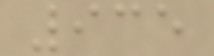935
